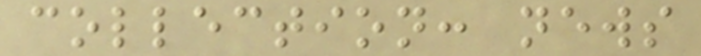collection: news
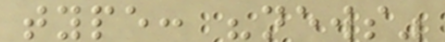type: "news"
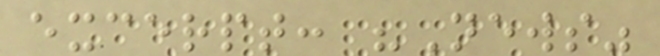excerpt: "News"
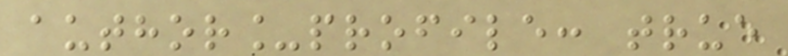author_profile: true
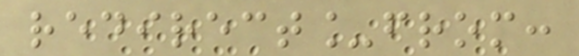redirect_from:
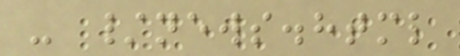- /news.html
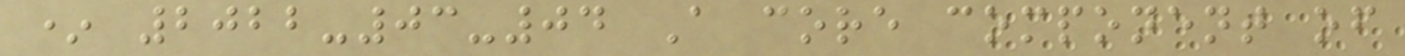* 2022-03-04 A core component of
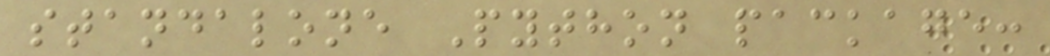standalone Python package:
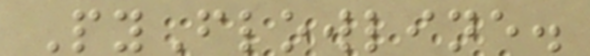PyFlowline.
